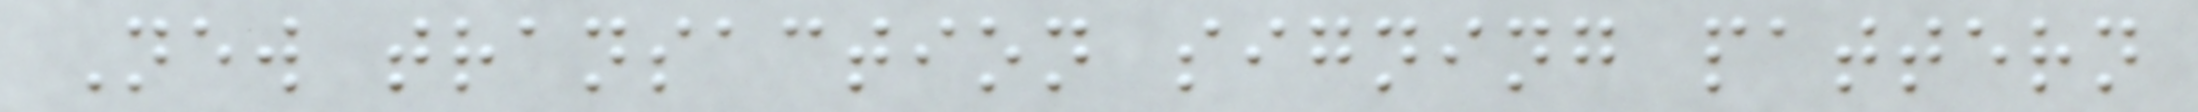New transaction signing pattern
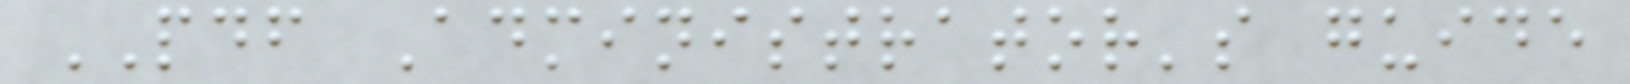PDF Administrator's guide
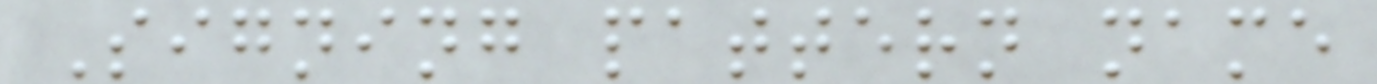Signing pattern name
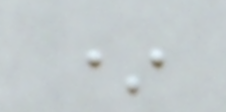*
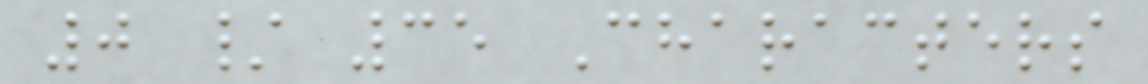0 / 35 Characters
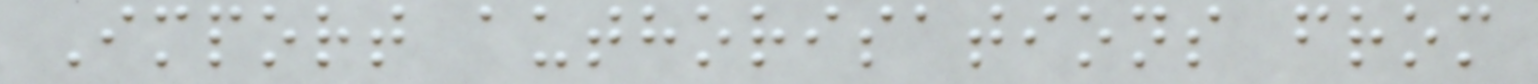Import authorisations from
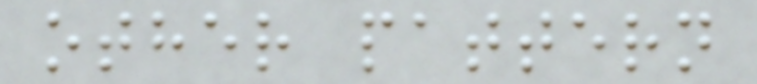other pattern
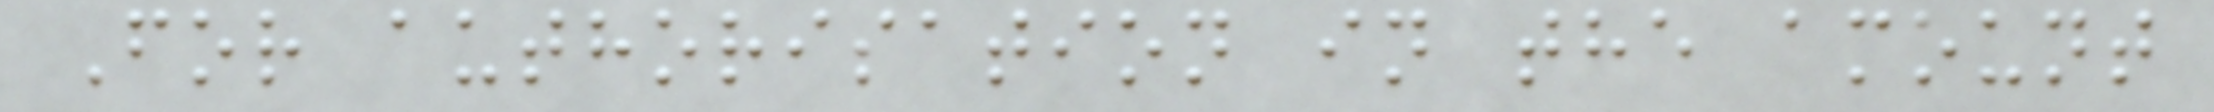For authorisation in the amount
